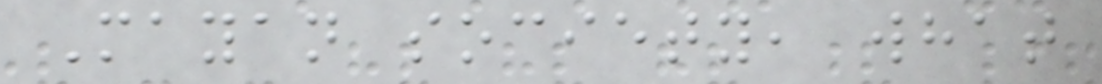Mayan society, what
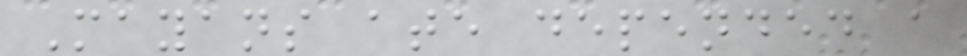Mayans ate depended a
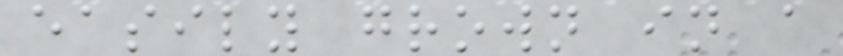easily grown in a
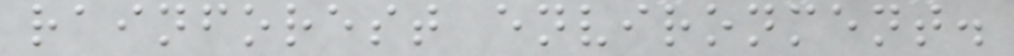rainforest environment.
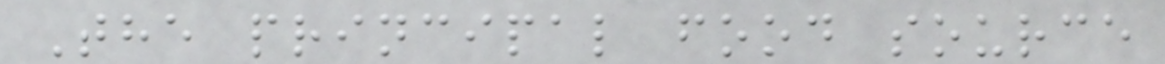The principal food source
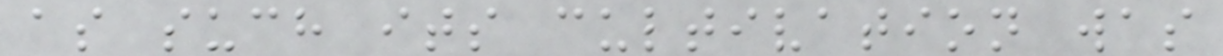as such its cultivation was
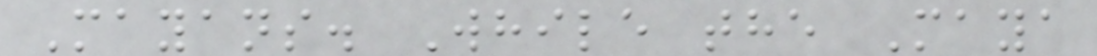Mayans. While the Maya
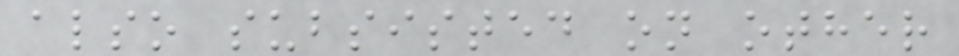also subsisted on other
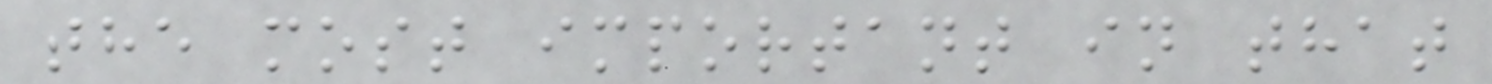the most important in that
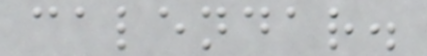calendar.
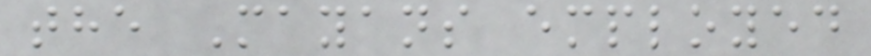the Mayans employed
